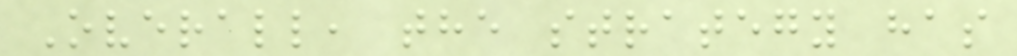Overall, the strategy has
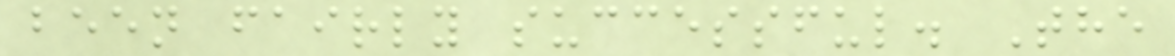been fairly successful. The
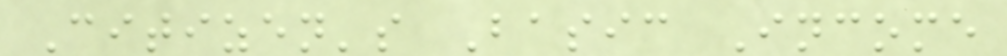Citizen's Basic Income
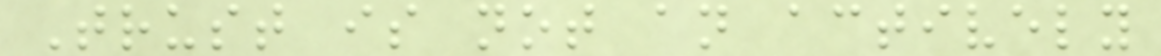Trust is not an actively
